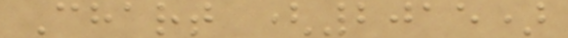Chart (2015)
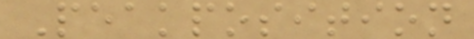Peakposition
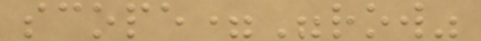scope="row"
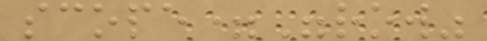scope="row"
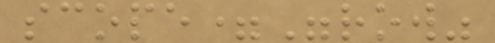scope="row"
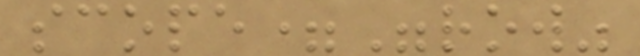scope="row"
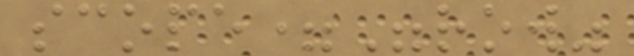scope="row"
